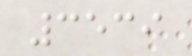3539
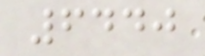6440
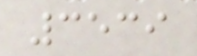3539
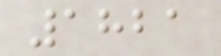1821
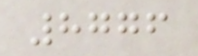8776
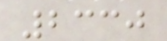2330
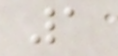1
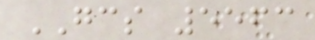GCS 5563
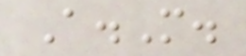A.M.
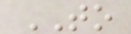TO
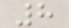8
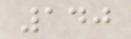140
